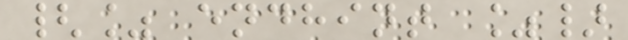{% endhint %}
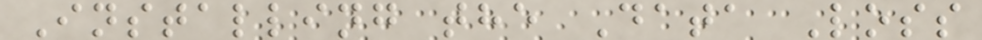Installing the Data Loss
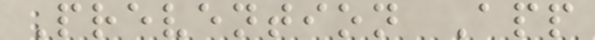Prevention App
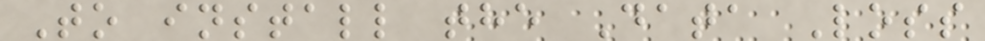To install the Data Loss
